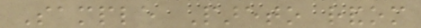Sample Pareto random
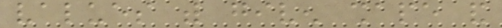values with given shape and
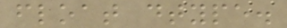float dtype.
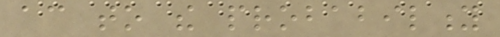according to the probability
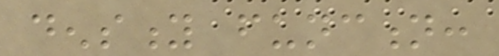density function:
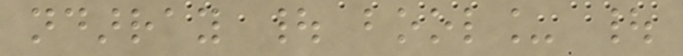ndarray | bool_ |
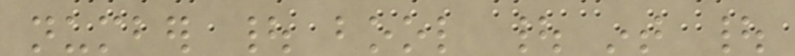number | bool | int |
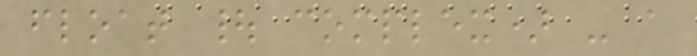float | complex) - a
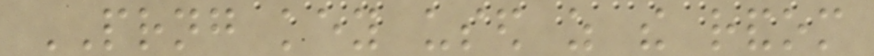PRNG key used as the random
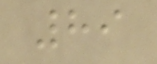89
